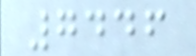7446
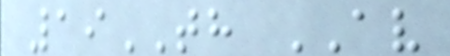19TH AV
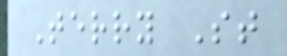Terry St
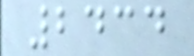2434
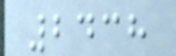2438
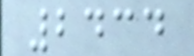2434
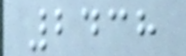2438
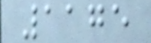1175
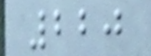220
